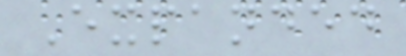Expanded
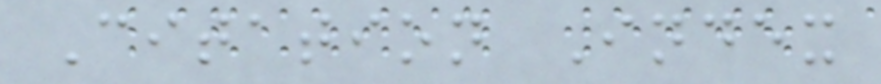Citation Index
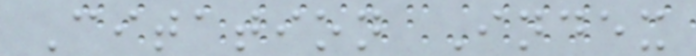Citation Index
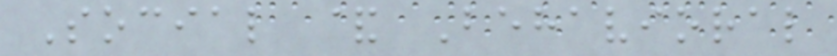Social & Behavioral
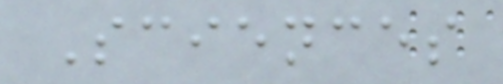Sciences
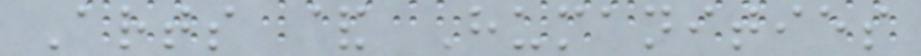Arts & Humanities
